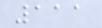111
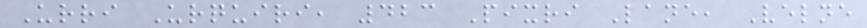Urri Urquiri, 423 Pixri Lane, Velne
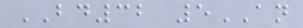BD32 5AN
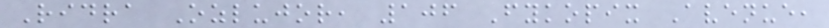Ridra Ozlujor, 106 Fykopix Avenue,
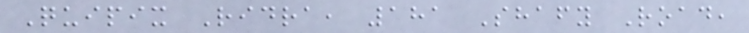Quipix Ridra, 181 Shafy Road,
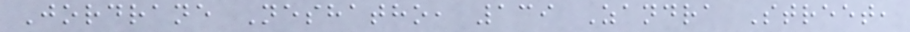Jordrane Neshatho, 139 Zandra Street,
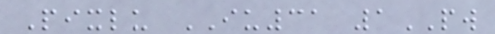Pixlu IU31 1PW
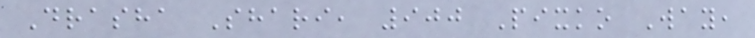Drasha Shari, 900 Pixko Way,
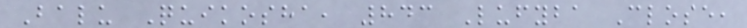Balu Quikosha, 843 Lufyba Close,
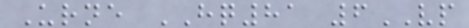Urne HQ81 6VP
